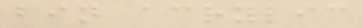bin acrylic
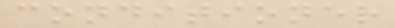conditioner
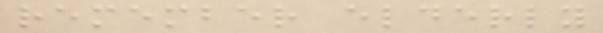remember elderly
